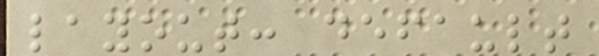layout: default
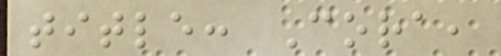title: Cora,
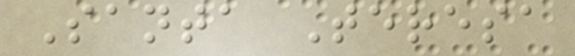Santa Teresa
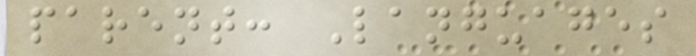parent: Languages
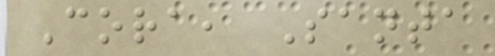Cora, Santa
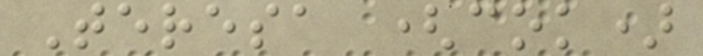Teresa (cok)
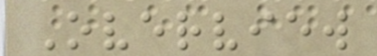Overview
